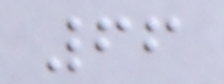66
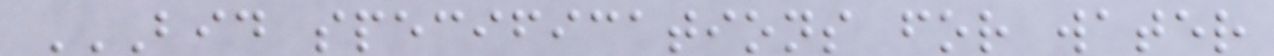BID SPECIFICATIONS FOR WATER
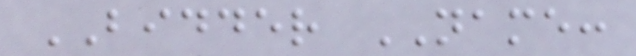BIDDER NAME:
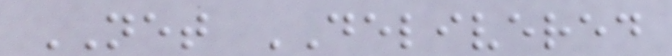NET DELIVERED
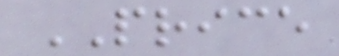PRICE
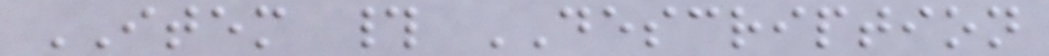ITEM # DESCRIPTION
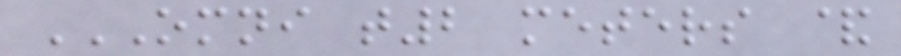OMNI T2 METERS &
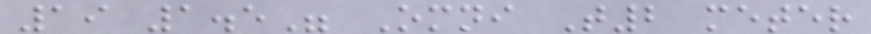19 1.5" Omni T2 meter
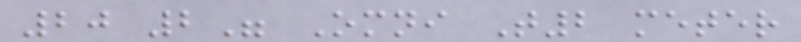20 2" Omni T2 meter
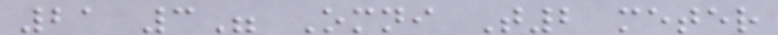21 3" Omni T2 meter
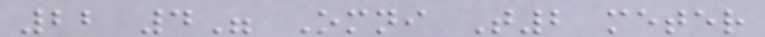22 4" Omni T2 meter
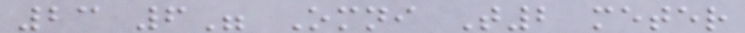23 6" Omni T2 meter
